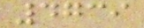4739
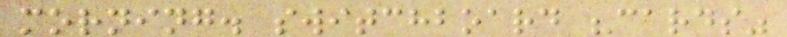morning. switchboard "cards"
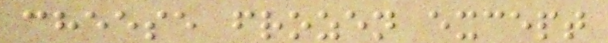cheese frozen except
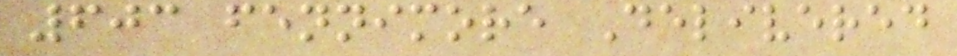603 fennimore Delivered
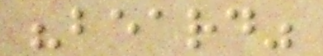"beard"
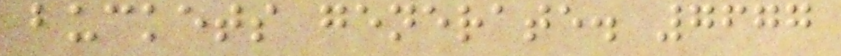buckets generate. 7677
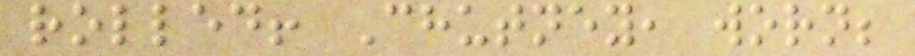rolled! Chutney, worn;
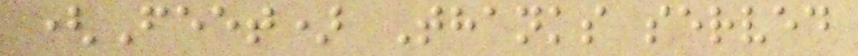(Feet) Thanks served
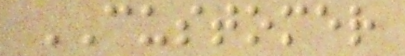CUSTOMER
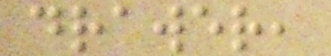drawer,
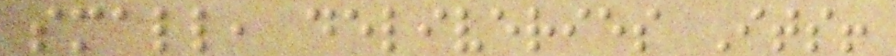small, deliveries Its!
